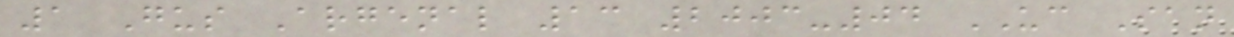1 Gus Argenal 13 2003-04 UC San
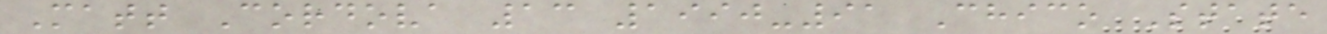Matt Cordova 13 1990-91 Chico State
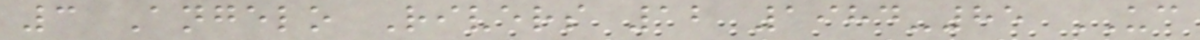3 Angelo Rivers 12 1984-85 UC
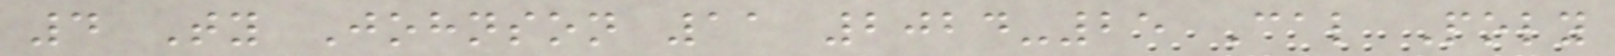4 Ty Johnson 11 2024-25 Cal Poly
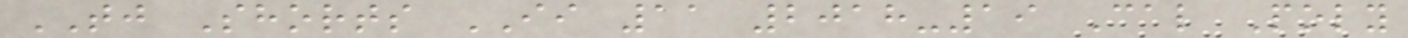TJ Shorts II 11 2018-19 Cal Poly
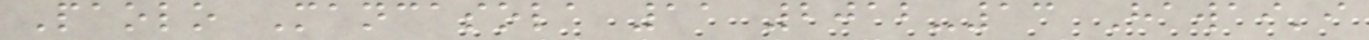Paolo Mancasola 11 2012-13 Hawai'i
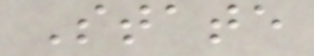State
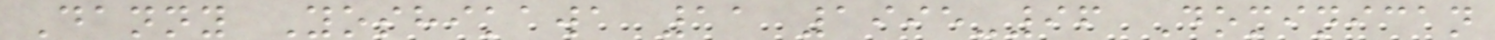Danny Yoshikawa 11 1995-96 Dominican
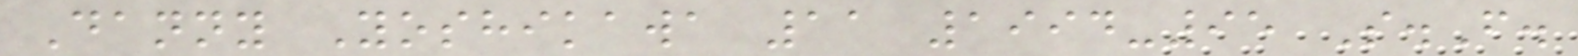Danny Yoshikawa 11 1994-95 S.F.
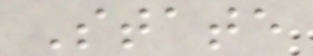State
